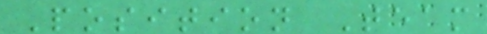Position Team
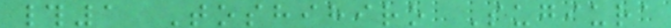#1 Toshihiro Sugiura
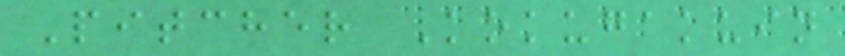Pitcher Kokugakuin
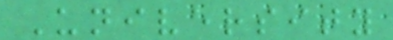University
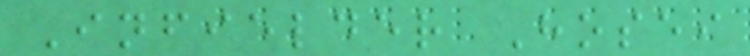Infielder Hosei
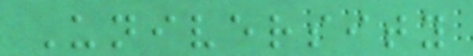University
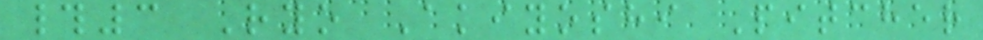#3 Ryo Akiyoshi Pitcher
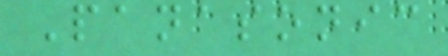Panasonic
